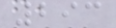293
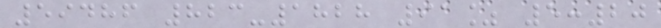59486 823-1828 91% 5:20
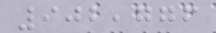902,776
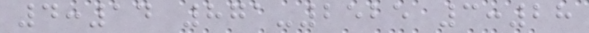4:14 871-2525 3:28
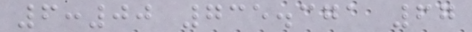6:00 735.371 67
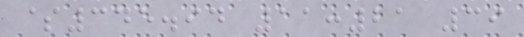$345.94 11:21 39
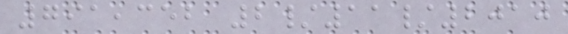791,352 2/11/2010
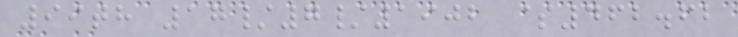99th 17/7/1902 $462.62
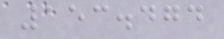153.474
